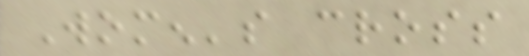Women's cross
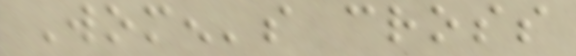Women's cross
